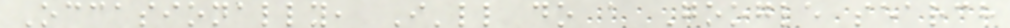Occasionally, I'll do a Google search
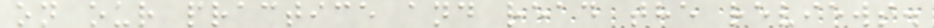on our practice and read the reviews.
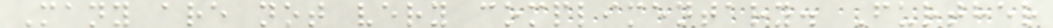Many are not very complimentary. Further
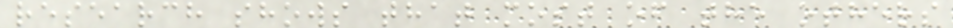research shows that most of the others
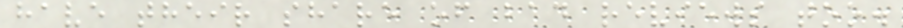have their share of bad reviews too.
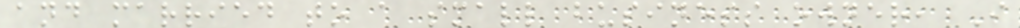and married to a small business owner, I
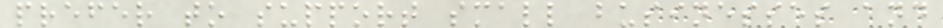prefer to support small businesses and
